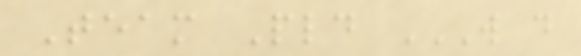Team Pld W D
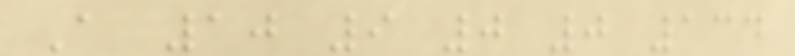A 10 9 0 0 134
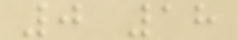0 18
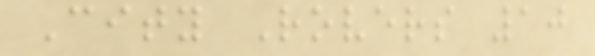City Rovers 10
